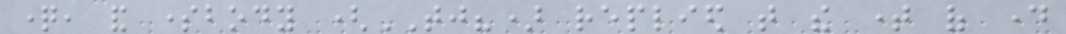question, and somebody (TJ?) replied that the time of day
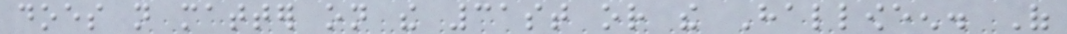does not matter on the 31st or the Halloween. Of
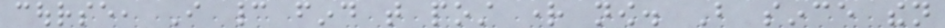course, I cannot find that post right now. But since then
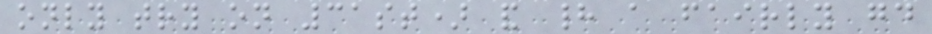only try on 31st) and had a fairly good
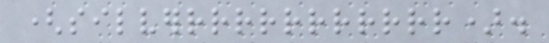(silverrrrrrrrrrrr).
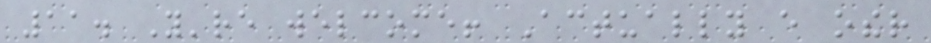11. You're welcome! Actually every other
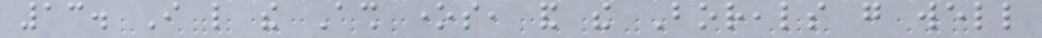13. I like the Ash ones, and the Boreals go well
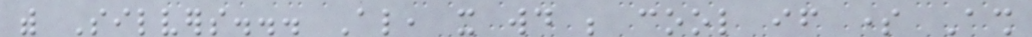with Silvers... Also, it would be cool if some Ash
